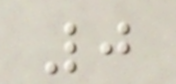0
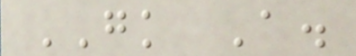GK A.
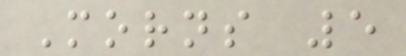Morns 5
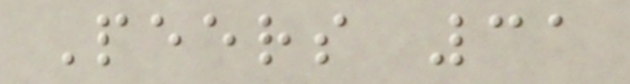Peers 31
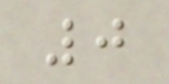0
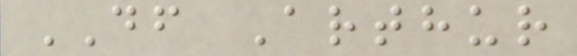DF Arthur
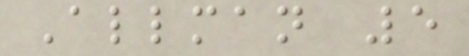Allman 5
